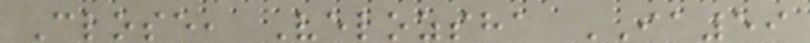Close, Velozsha IA59
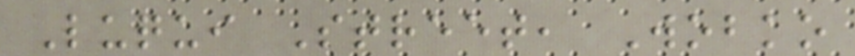Luqui Street, Wobko
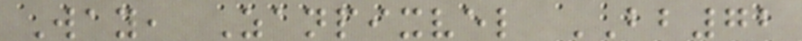Way, Zanpixvel BB72
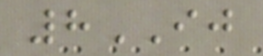8IJ
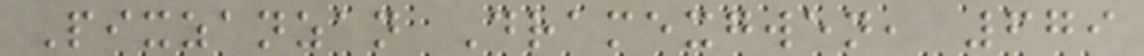Pixzanzan Dramexgwen, 679
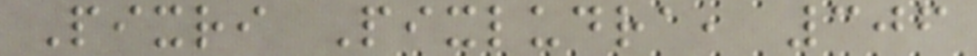Pixri Pixludra, 306
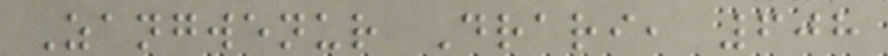Zangwenur Drari, 608
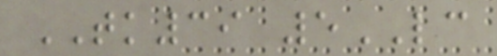TK39 5LC
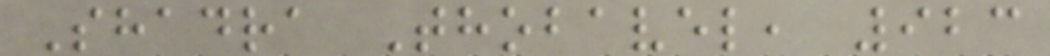Shadra Thobavel, 923
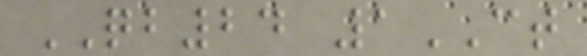QB24 1CT
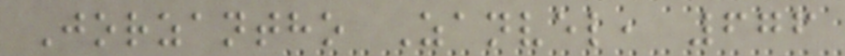Jorzantho Zanvel, 676
